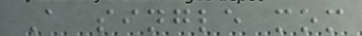A single mom
